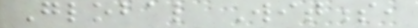Global Witness,
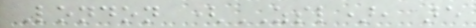London (ZSL), are
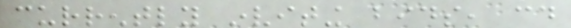currently inviting bids, could
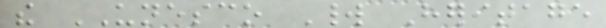the UNESCO World Heritage
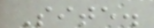Site.
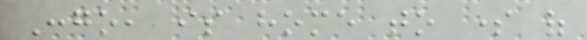Congo, is home to some of
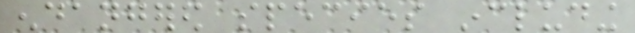endangered species including
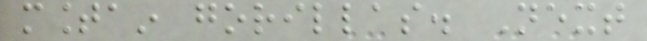mountain gorillas. Next
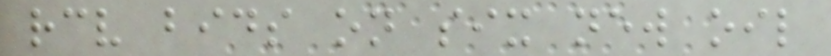receive bids on six new oil
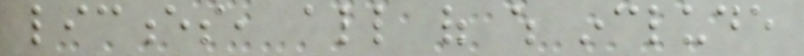licences, all of which include
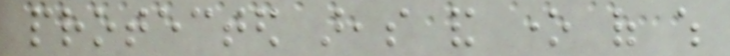protected areas and one of which
